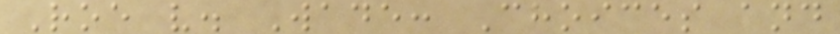Roe v. Wade: Choices and
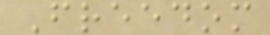Freedom
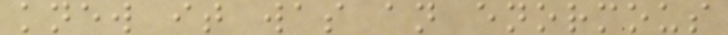knew it was an enormous
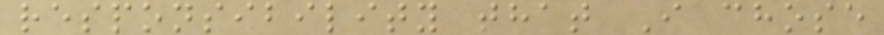responsibility that I chose
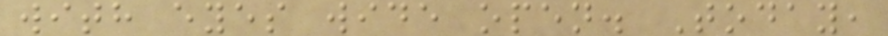with eyes wide open. Today,
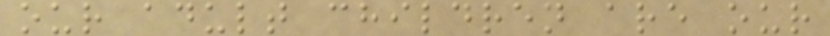our adult children are our
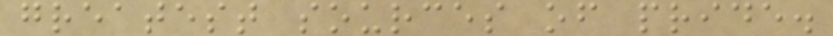greatest sources of pride.
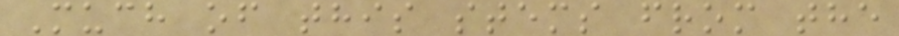Much of this stems from the
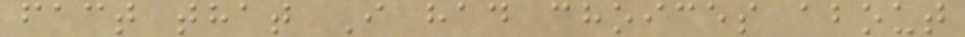fact that I had choices about
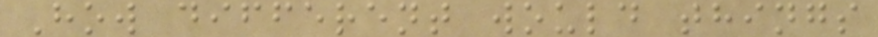How different would things
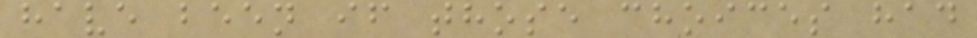have been if those choices had
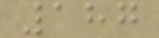187
